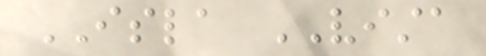ISLA VISTA
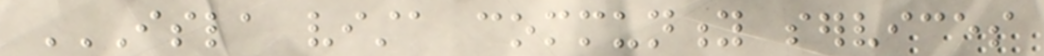ISLA VISTA COMMUNITY SERVICES
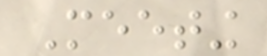Meeting
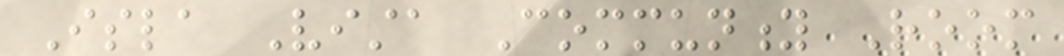Isla Vista Community Room
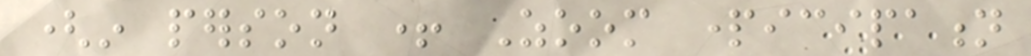(in person + Zoom participation
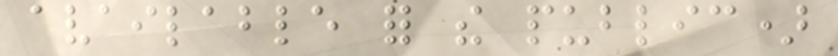available for the public)
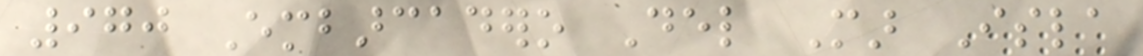970 Embarcadero Del Mar Isla
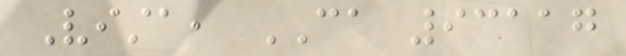Vista, CA 93117
